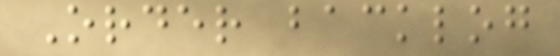Order backlog
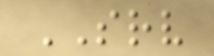SRV
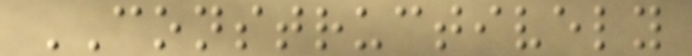CONSTRUCTIVELY
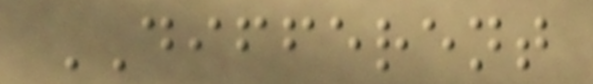DIFFERENT
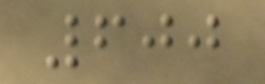600
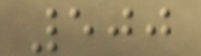500
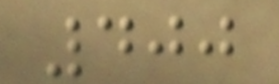400
